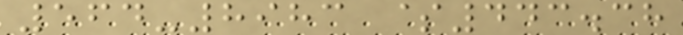564-8983 $443.38
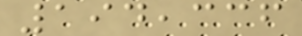194,336
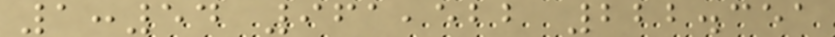1:54 961,522 222.351
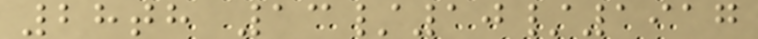28th 13/10/1917
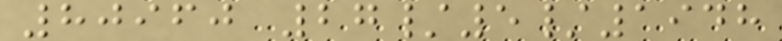80960 27/5/1948
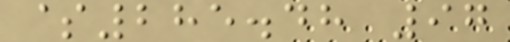$285.48 97
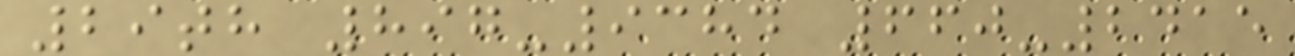29th 897-9384 660-2415
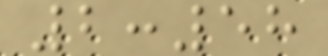2:58
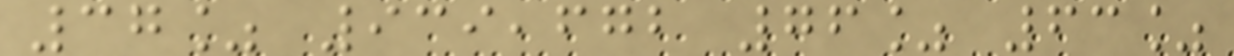37% 939,672 76% 63%
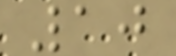10
